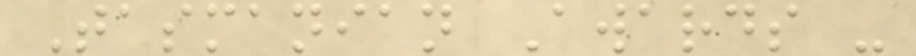Tasmanian Awards -
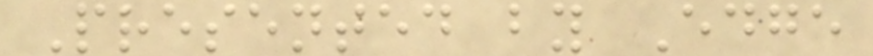Presented by Edge
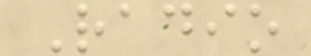Radio
